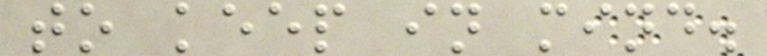to keep in mind.
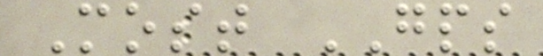Most GPS
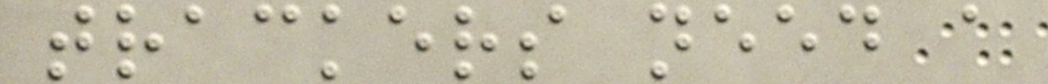trackers need a
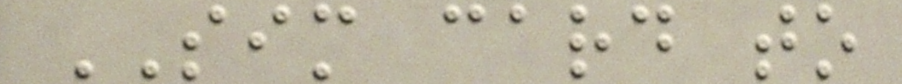SIM card to
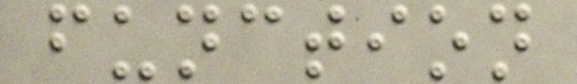function
